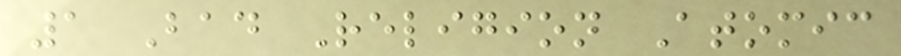1 Bad Religion Atomic
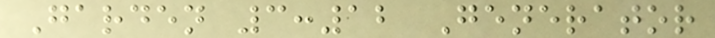Garden 3:12 Generator
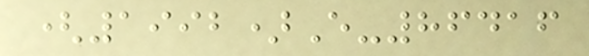(1992)E-86416
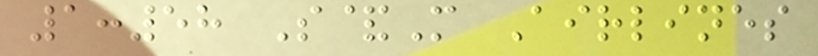1:58 S&M Airlines
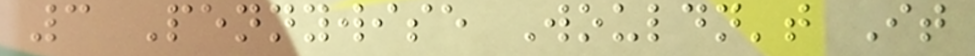3 Pennywise Wouldn't It
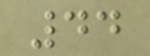44
